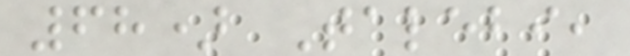68) Talebi,
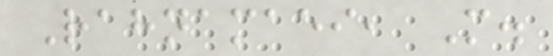Rahnamaei, M.
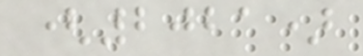(2021)
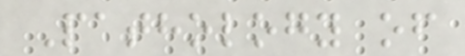Pathology of
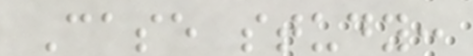Case study:
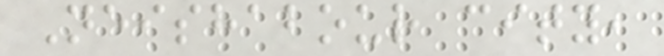Neishabour city,
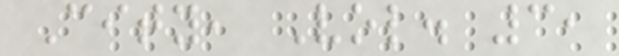City, Vol. 3,
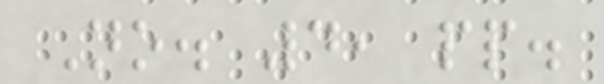No. 4, pp.
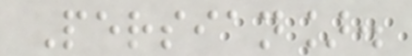Persian].
